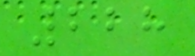228
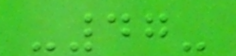-47-
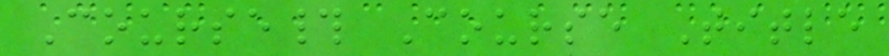Course# Course Title
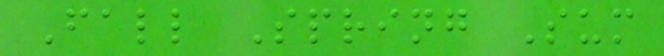Fall Spring Sum
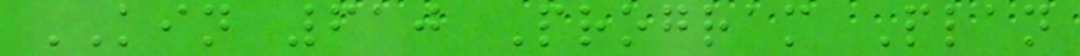KIN 610 Program Plan
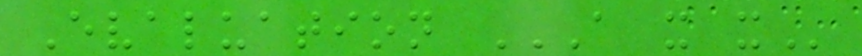Evaluation A X X
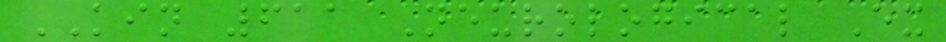KIN 611 Neurological Ex
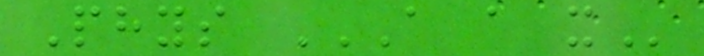Phys A A X
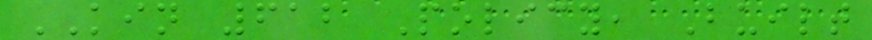KIN 612 Policy, Built
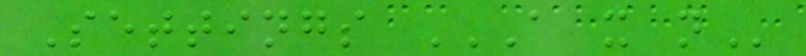Settings A X N
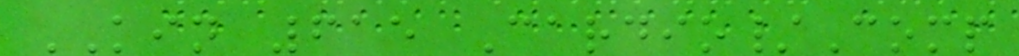KIN 615 Cardio/Comp
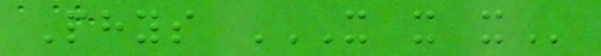Phys X X X
